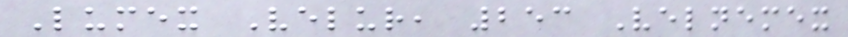Lumex Velur, 253 Velnemex
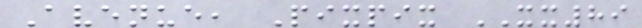Avenue, Pixpix XX89
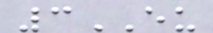3EU
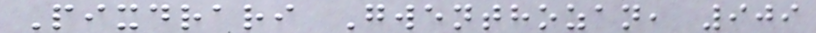Pixdrari Gwenthozan, 909
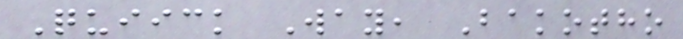Quiick Way, Bakotho
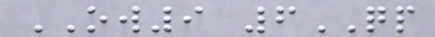OW9 6QP
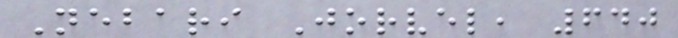Nebari Jorvel, 640
